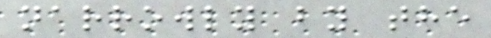narrowly by the
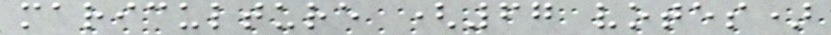mariculture (67 votes)
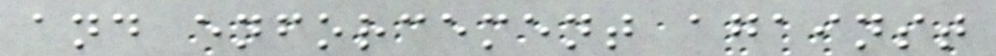and enforcement against
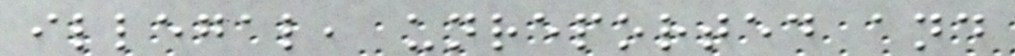illegal, unreported and
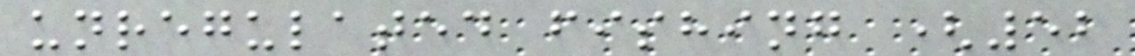unregulated fishing (52
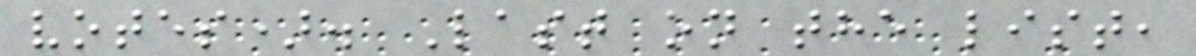votes). Last on the list,
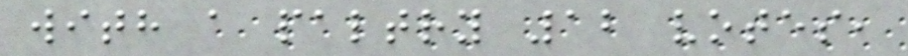with a paltry 12 votes,
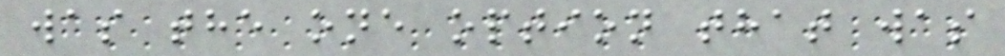was the one option that was
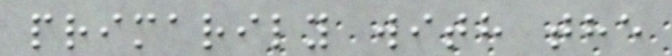primarily with the
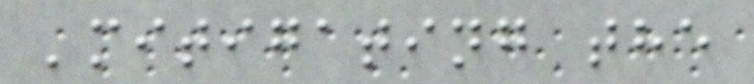'mitigating the
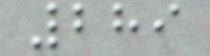289
